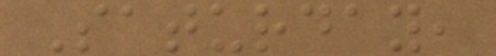Saturday,
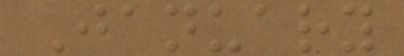January
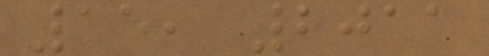15, 2011
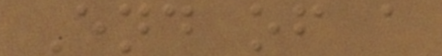End of a
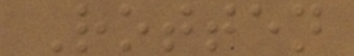Rotten
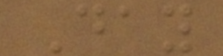Day
